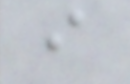i
